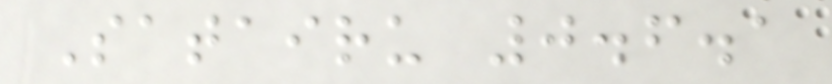Satairu 0.6.1
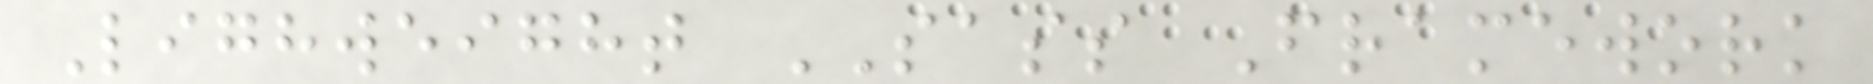Lighweight SASS Framework
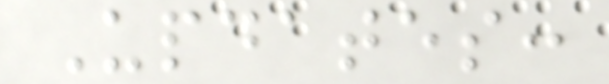Updates:
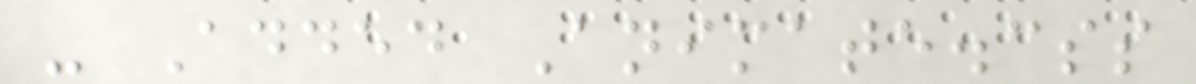- Added Animate.css
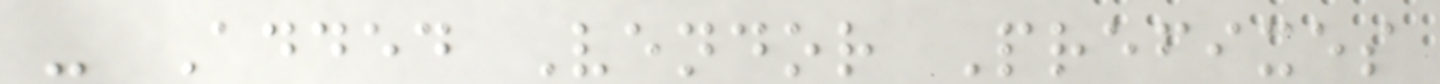- Added Vendor Prefixes
